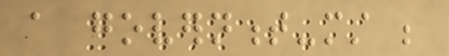a government-must be
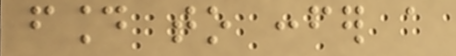found to confer a
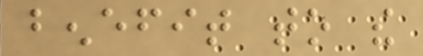benefit to the
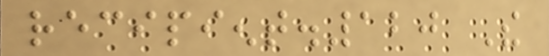recipient.120 The
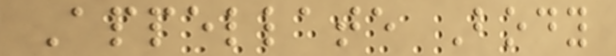Appellate Body
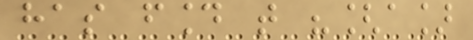has found that "[a]
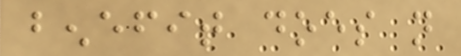benefit does not
